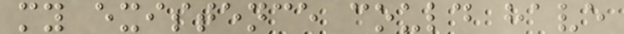my existence could have
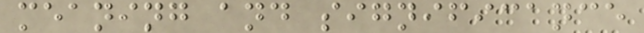meaning and significance
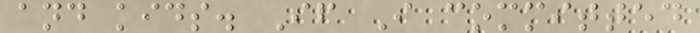and kids. If I committed
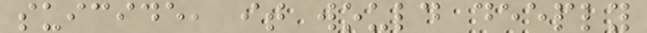suicide, it would deeply
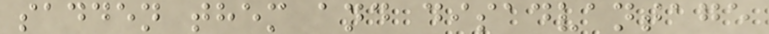sadden them and disadvantage
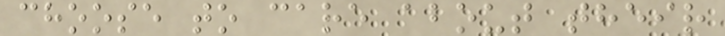choose to care about their
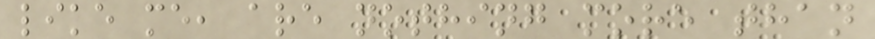like me, are nothing more than
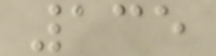135
